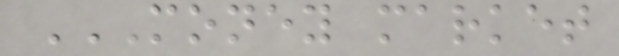MONEY MARKET
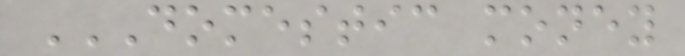DOMESTIC MONEY
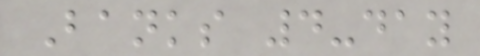Banks 4-day
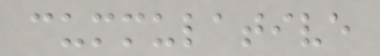cummulative
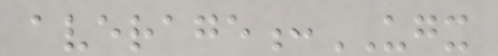average:UGX
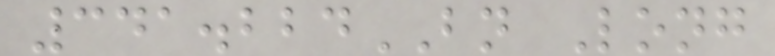341.224BN Long
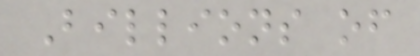Billions of
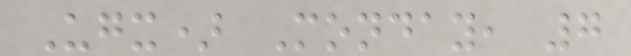Ugx) Monday, 7
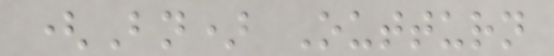(Bn) Outturn
